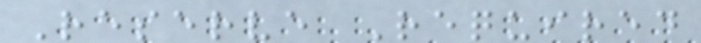Reserve Required
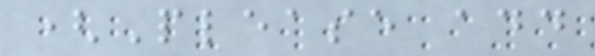(Please add
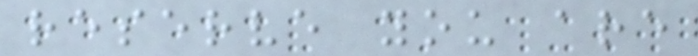reserve you are
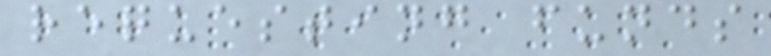requesting funds
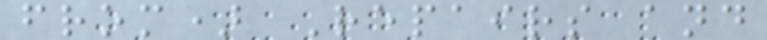from) Repairs and
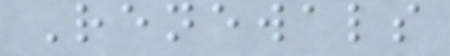Renewals
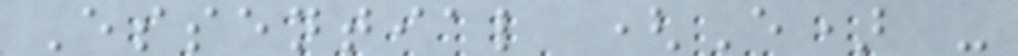Essential (E) -
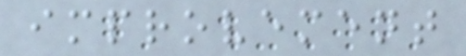improvement
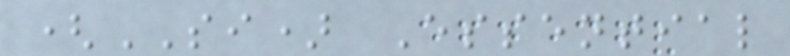(SI) Essential
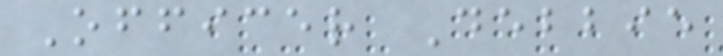Officer Debbie
